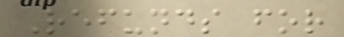Refunds for
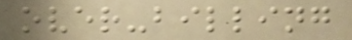over-billing
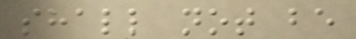shall not be
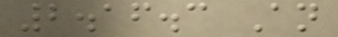2.16.3 An
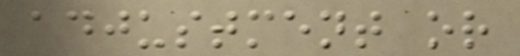adjustment or
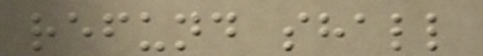refund shall
